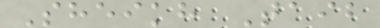Sheikh Taib
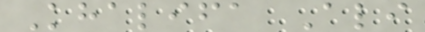Khalifa Ali
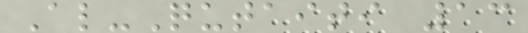Al-Qutaiti 13
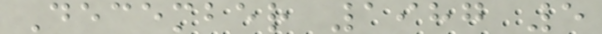December 1987 5
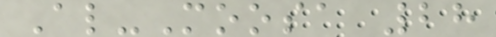Al-Moosa 28
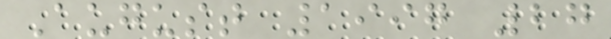August 1997 27
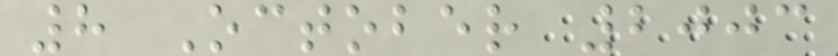8 October 2003
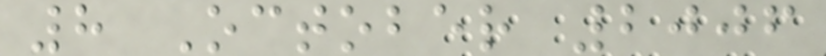8 October 2006
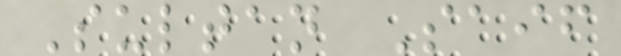Sultan Saif
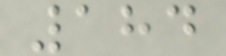184
